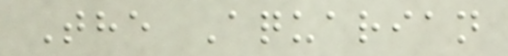The Aquarian
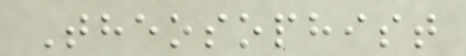Theosophist
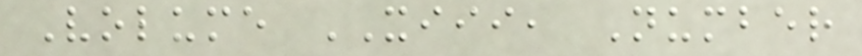Volume XIII, Number
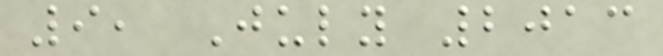9, July 2013
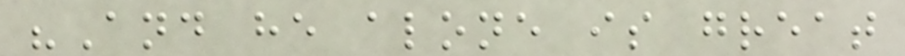"And he alone is great
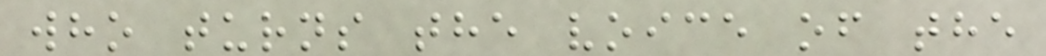who turns the voice of the
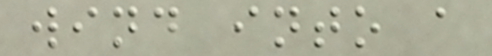wind into a
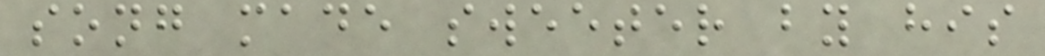song made sweeter by his
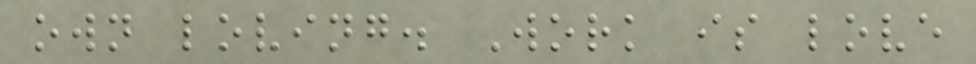own loving. Work is love
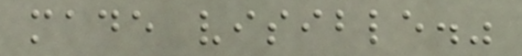made visible."
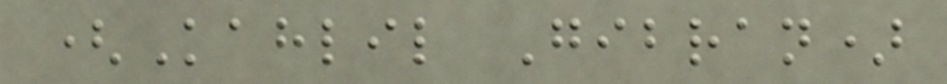(Kahlil Gibran)
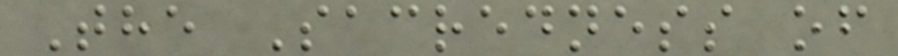The Sacredness of
